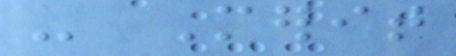- Merit
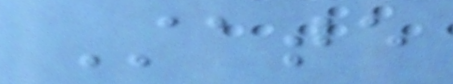State
